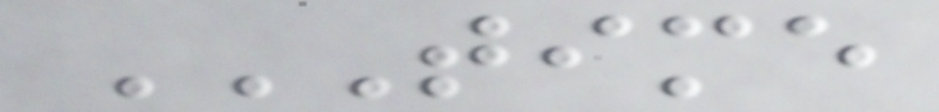TIME
